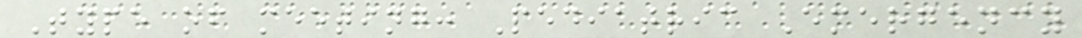Type of meeting: Pediatric Emergency
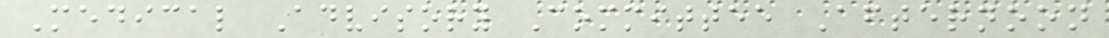Medical Advisory Committee Afternoon
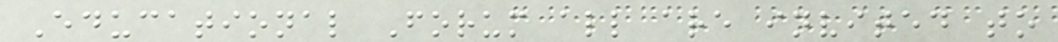Educational Forum all are invited to
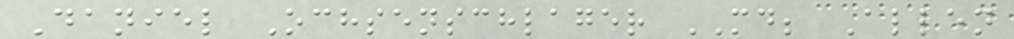Daniel Ochsenschlager MD; Allen
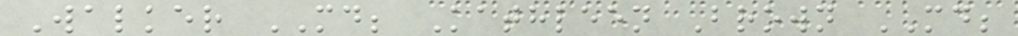Walker MD; Kathleen Brown MD;
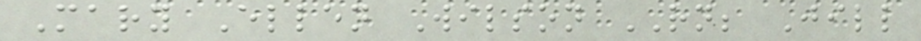Mary Ellen Wilson RN; Jill
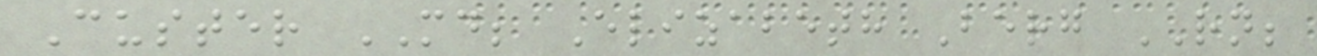Custer MD; Elizabeth Berg RN;
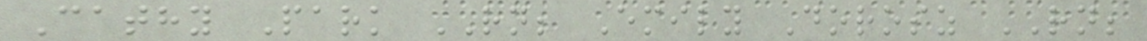Cathy Park RN; Emily Dorosz RN;
